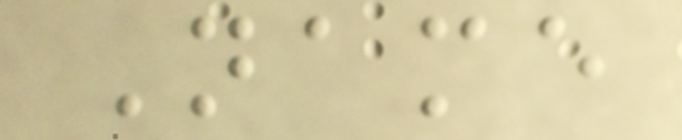Name
